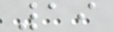19
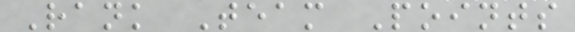Rank Team Points
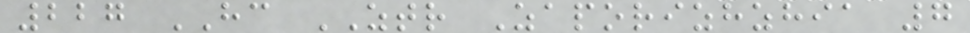227 HC ZTR Zaporizhzhia 7
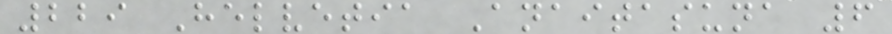229 Helvetia Anaitasuna 6
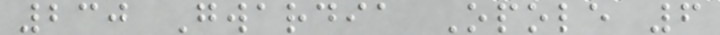230 Gwardia Opole 6
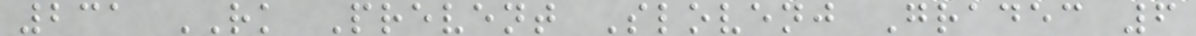231 RK Prevent Slovenj Gradec 6
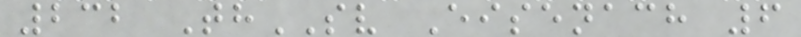232 ThSV Eisenach 6
